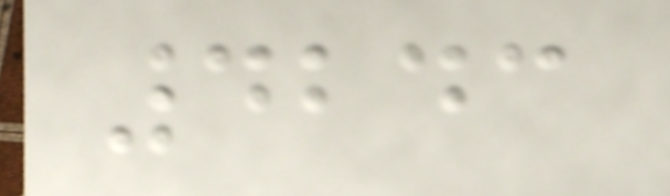4243
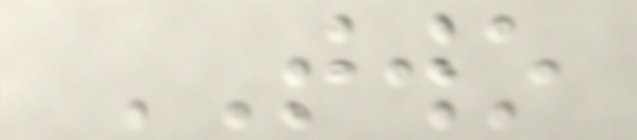TWO
